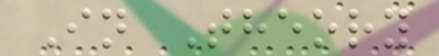In Theory
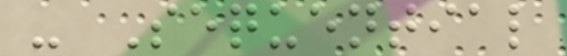- Sequential
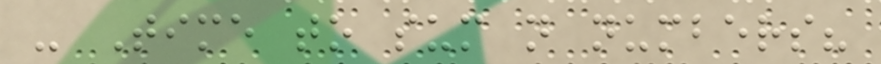- Time to sum n numbers?
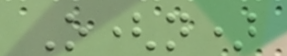O(n)
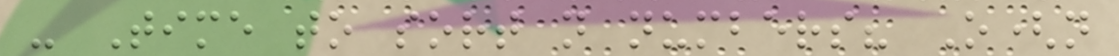- Time to sort n numbers? O(n
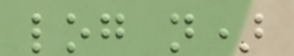log n)
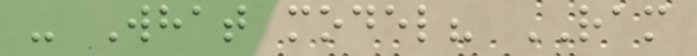- What model? RAM
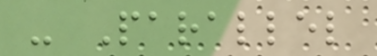- Parallel
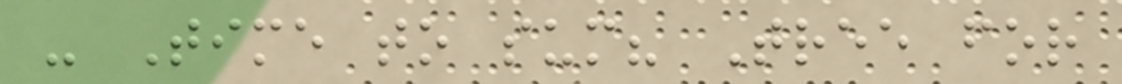- Time to sum? Tree for
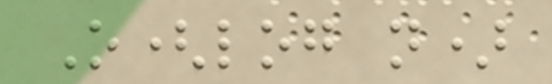O(log n)
